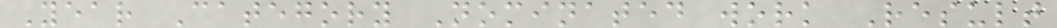Year Category Nominated work Result
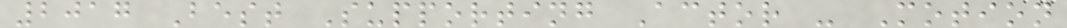2017 Best Supporting Actor - Motion
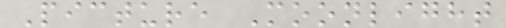Picture Moonlight
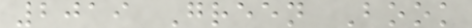2019 Green Book
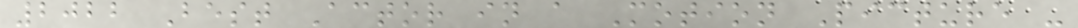2022 Best Actor in a Motion Picture -
